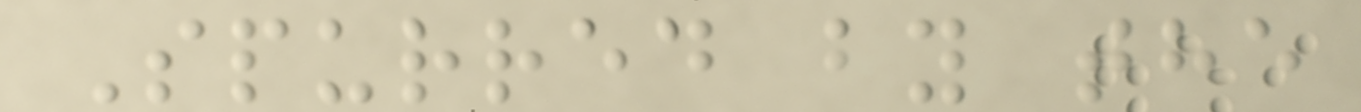Spurred by the
